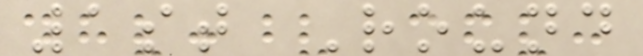1st Round
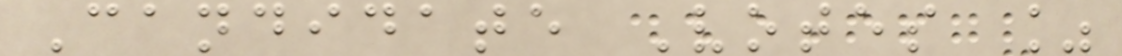Candidate Votes %
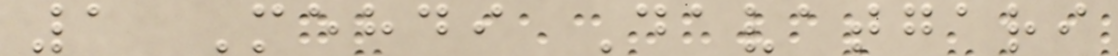1 Mehdi Davatgari
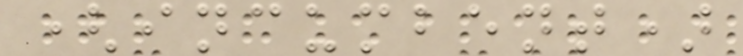(incumbent)
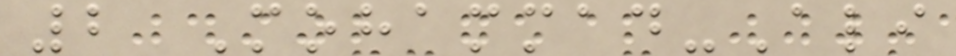2 Mohammad-Ali
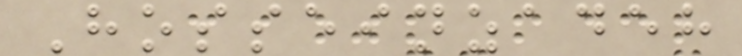Hosseinzadeh
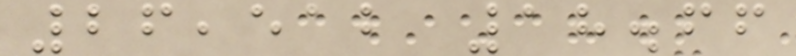26,512 18.66
